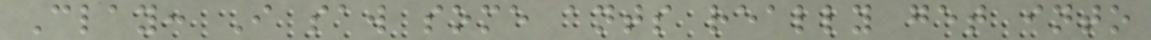Clay: I saw some ants really get into
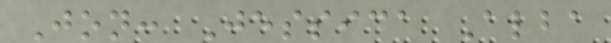Jon: Jessica Alba
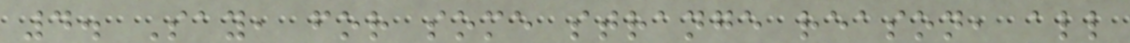4. Say, for some strange reason, all
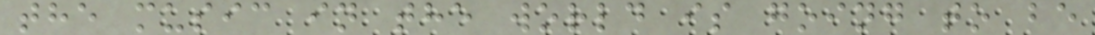the music in the world is going to be
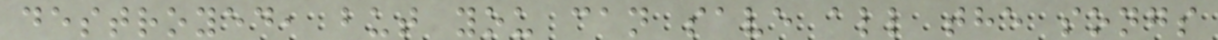destroyed, but you can save all the songs
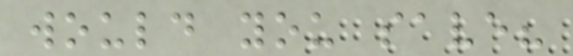would you save?
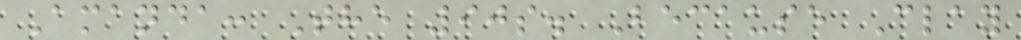Amanda: The 90s. Because Clay
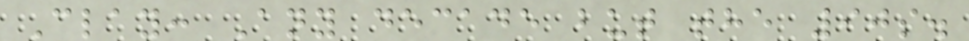Clay: Any decade but the 90s.
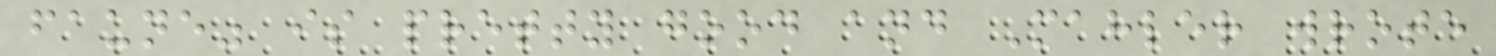faune" is pretty good and Mahler wrote
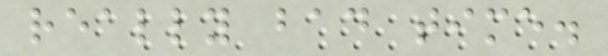really bad time.
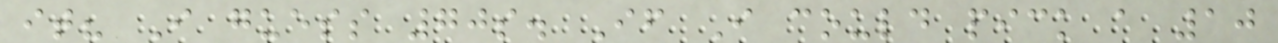it? I guess 70s. If I could pick a 10
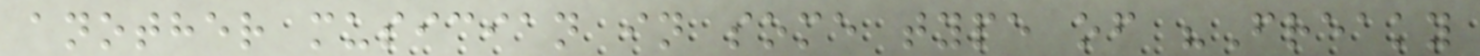another musician in some type of "Freaky
